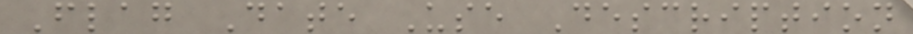Flag Date Use Description
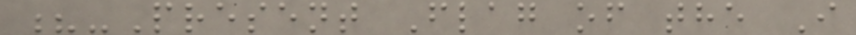?-Present Flag of the I
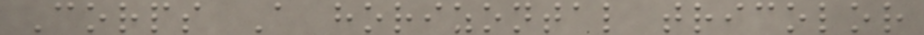Corps A horizontal tricolor
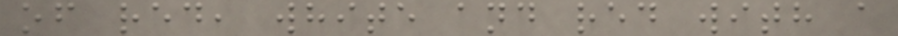of red, white and red with a
